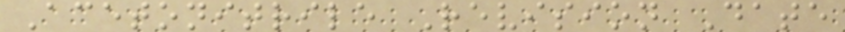Acetonitrile Revision Date
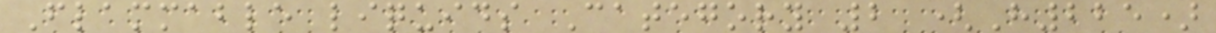Flammable liquids Category 2 (H225)
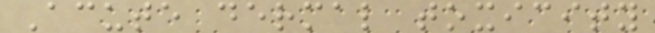Acute dermal toxicity
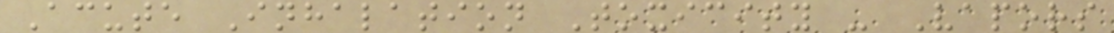Acute Inhalation Toxicity - Vapors
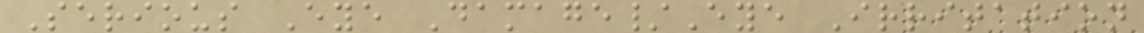Serious Eye Damage/Eye Irritation
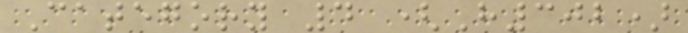Category 4 (H302)
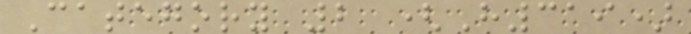Category 2 (H319)
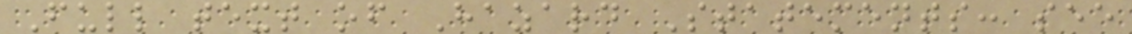Full text of Hazard Statements: see
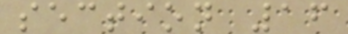section 16
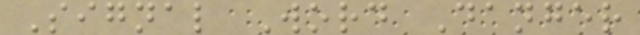Signal Word Danger
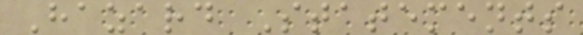Hazard Statements
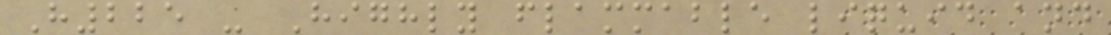H225 - Highly flammable liquid and
